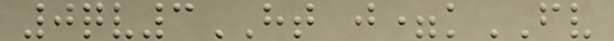0qv3HT j=kFV
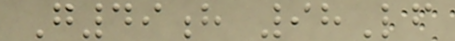G49h 98Lf
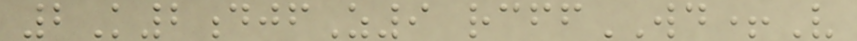2K2djfZ9 rcffWD+V
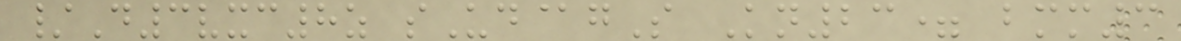/D3vxc8z sUd@gS Kn23= bmm3
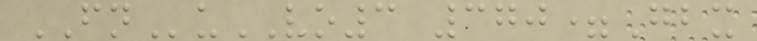FNuVO3 370=Gbx
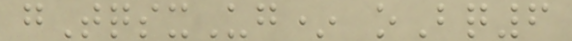gTqsxUg* oBq6
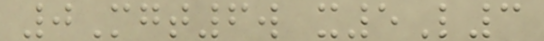0Mgt6w x5L3
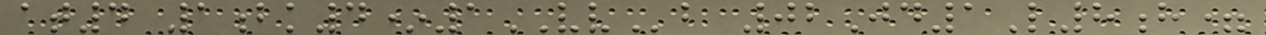at4 1bk4*1VVb 02Jd1L8h=
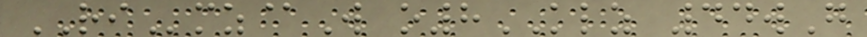RImz@W o8KLZ 44wG
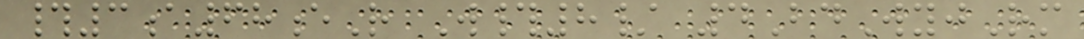#3a68eR W#8/ 4BdWyjRm
